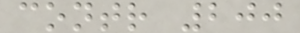contr 200
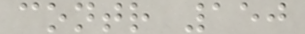contr 150
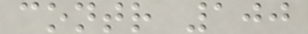contr 100
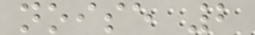noise 2
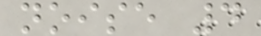noise 4
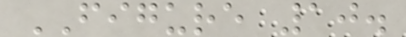FIGURE 10.
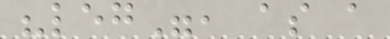"leg", as a
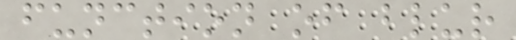function of blur
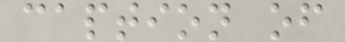caption of
